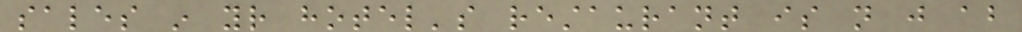sales in your hotel's restaurant is not just about
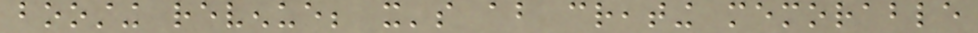boosting revenue; it's about creating memorable
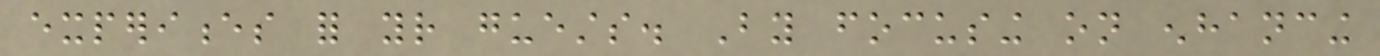experiences for your guests. By focusing on enhancing
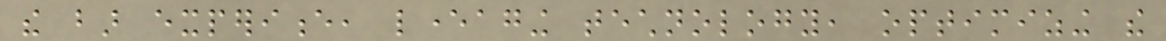the bar experience, leveraging technology, optimizing the
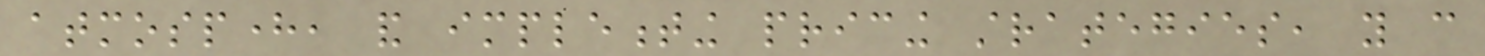atmosphere, and implementing pricing strategies, you can
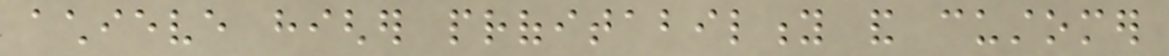achieve higher profitability and customer
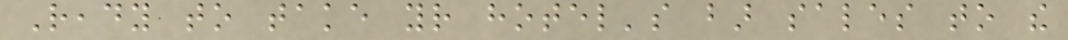Ready to take your hotel's bar sales to the
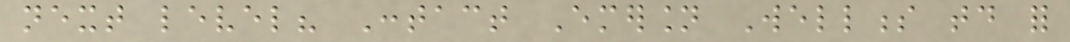next level? Contact Emersion Wellness today for
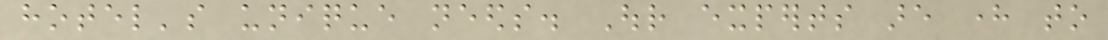hotel's unique needs. Our experts are here to
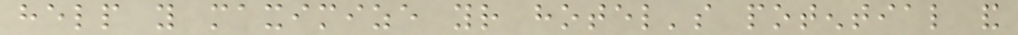help you maximize your hotel's potential and
